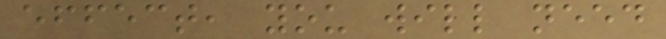effect, you will need
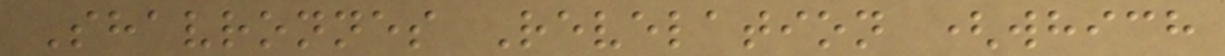Shavronnes Revelation (which
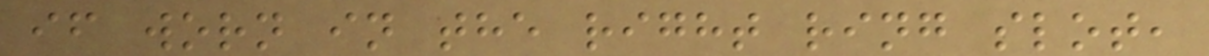if worn in the right ring slot,
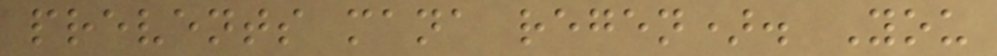prevents mana regen). You
